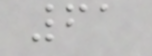61
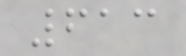613
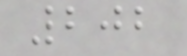202
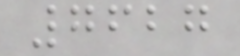7627
